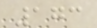173
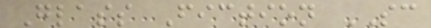Glass Fiction SC
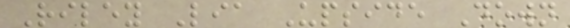Riley Lia Upside Down
